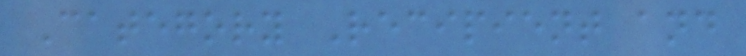Category Recipient and
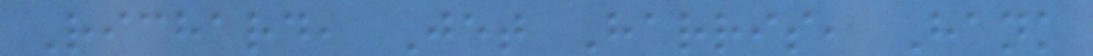Richard, Jet Harris, Hank
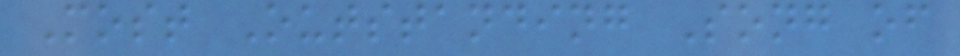Most Outstanding Song of
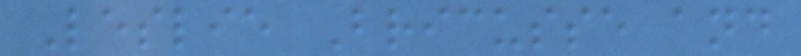Leslie Bricusse and
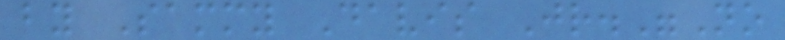by Sammy Davis Jr."No
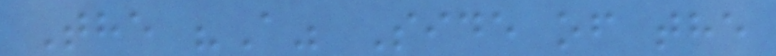The "A" Side of the
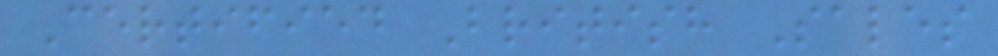Certified British Sales
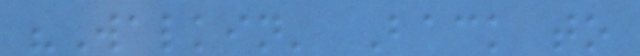"Walkin' Back to
